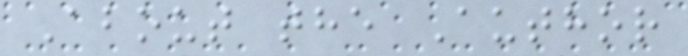About the Author
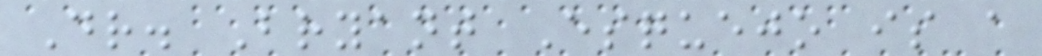Dr. Bryant Esquejo is a
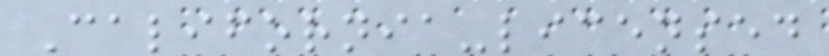California-licensed
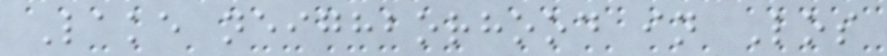Lake neighborhood in Los
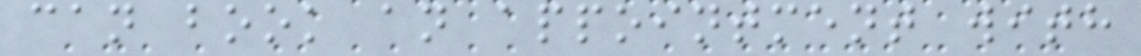can book an appointment with
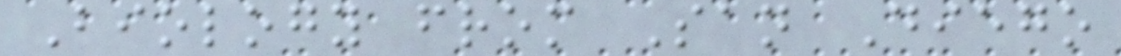Biology from San Diego
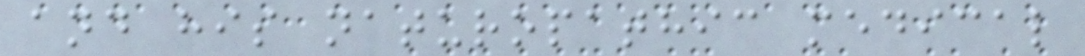and his naturopathic medical
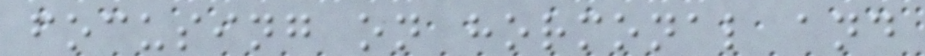focusing on hormonal and
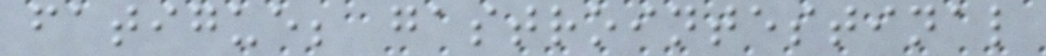fatigue; gastrointestinal
